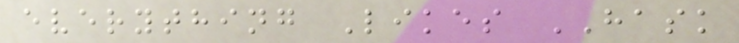everything Likes HASK
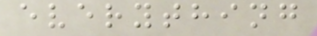everything
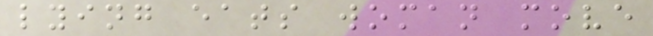lying eats woman move
